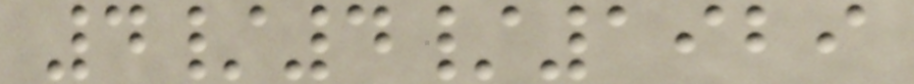4/4/1929
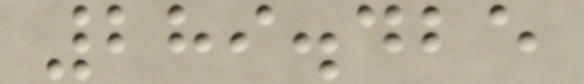289.425
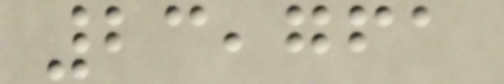23,761
